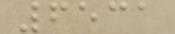6531
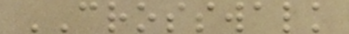CROSSWALK
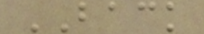BACK
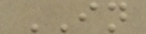IN
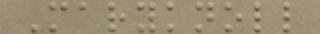Maryknoll
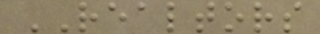REALTORS
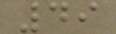49
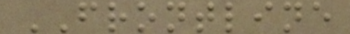FRONTLINE
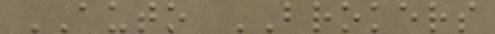AUTO BROKERS
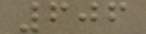606
